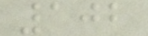102
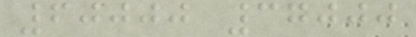60000 37000
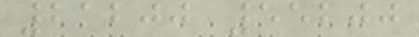21200 55200
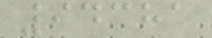94381
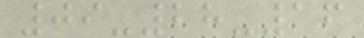09-28-16
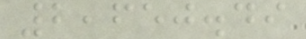2,650.49
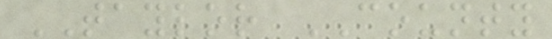TAYLOR COUNTY
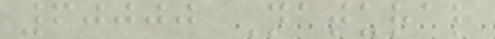60000 Natural
